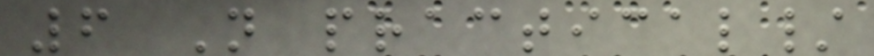6 Not practical/
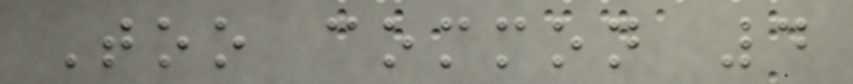Too common 4
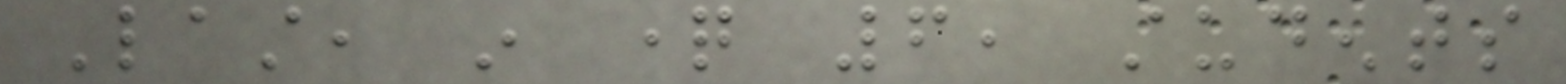Last, in question 6, students
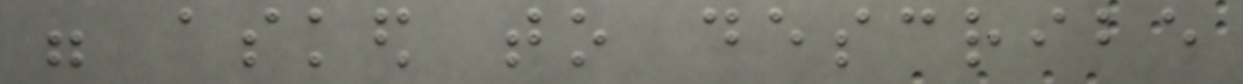were asked to describe
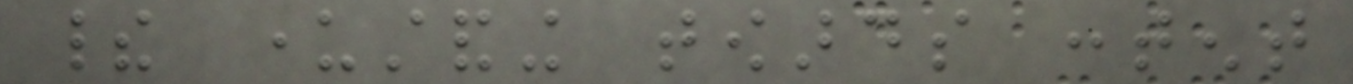their understanding towards content
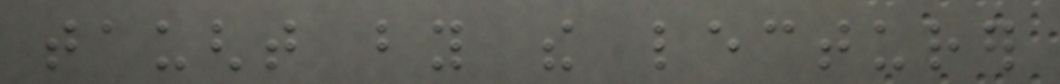taught by the lecturer
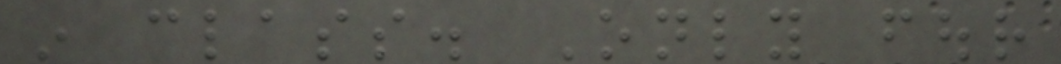in class. Only four
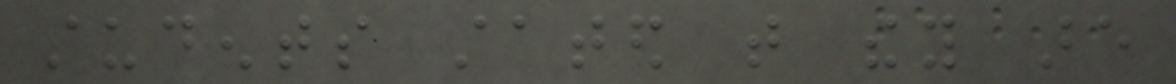students stated that they are
